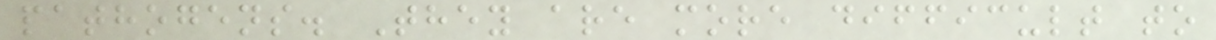pathogens. They are more difficult to
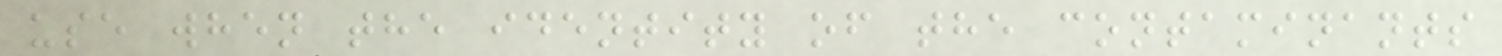use when the identity of the contaminants
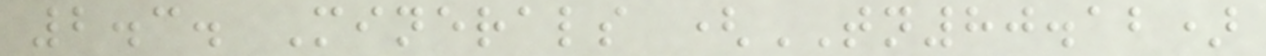2.3. Minerals (TN80.12)
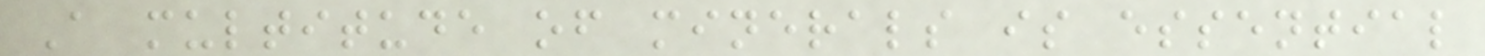A multitude of minerals is essential
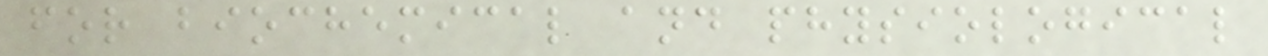for biochemical and physiological
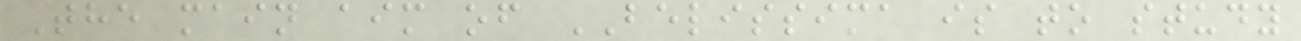The main aim of BELISSIMA is to study
